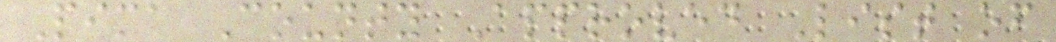Pima County Approved List of
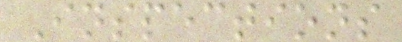Inspections
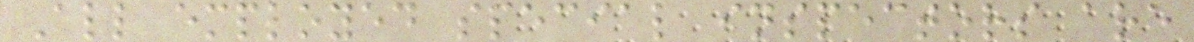All employed special inspectors are
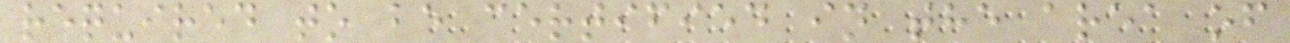required to be certified in the area of
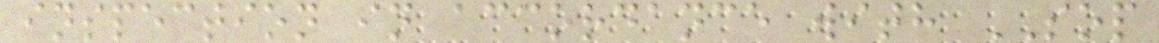inspection in accordance with SOP
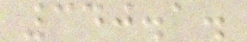340.1.
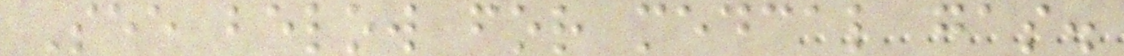See below for medcal gas.
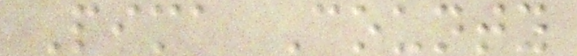Pima County
